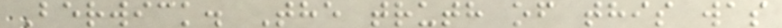Berwick. The truth of this was
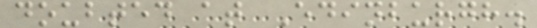doubted at Edinburgh.
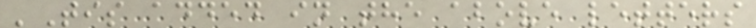'Tis added in the above letters
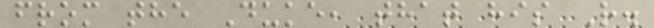from the Duke, that his R.
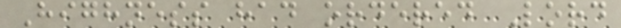Highness had ordered Lord
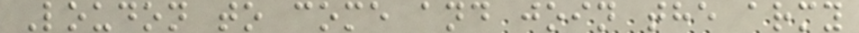Loudon to come and join the army
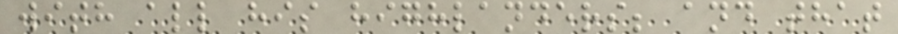with all his highlanders; and that
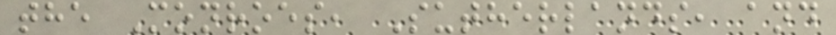the Monroes, Sutherlands, and
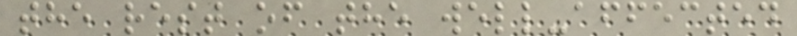the rest of the well-affected
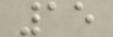15
